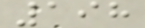198
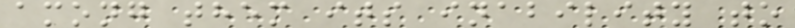among them its inability to
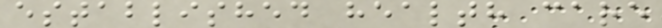established health care
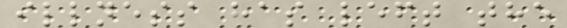illness has left the
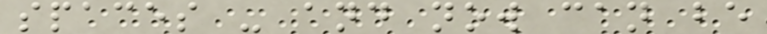spaces - and now can be
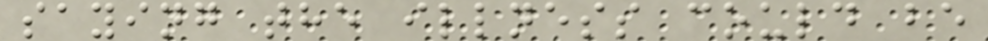saying the illness could be
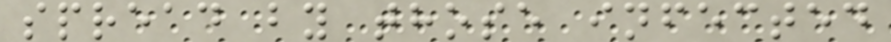spread by those infected
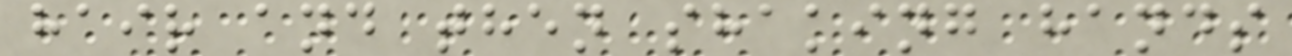hair and then shaking hands
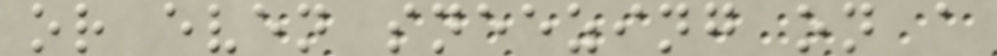or even sneezing on a
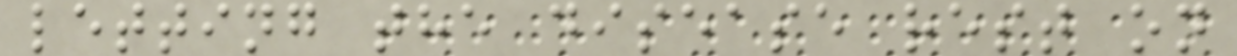letting the disease rest on
